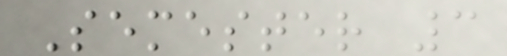Semester 3
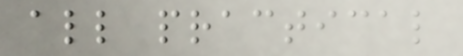all practical
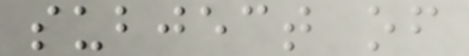subject of
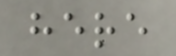here
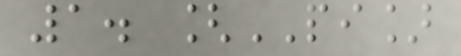1. [PI]
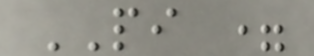PI =
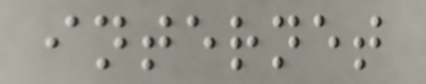internet
